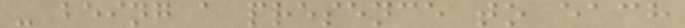- being a presence to each
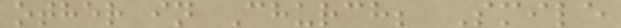other in Church; Smile
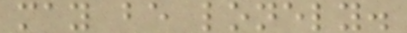may be lonely.
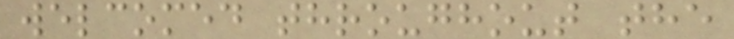welcomed throughout the
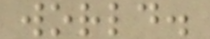world.
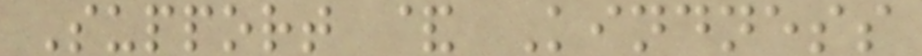Support & Kindness
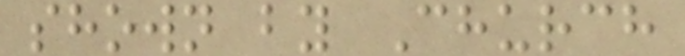shown by Church
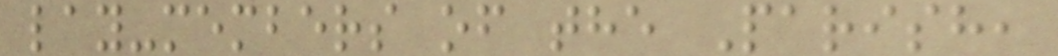lay-members of the Parish,
